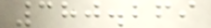380.269
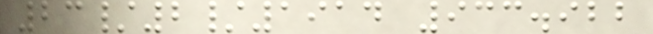23/2/1914 933.922
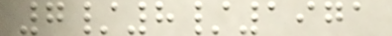7/8/1971
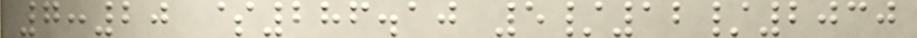7:20 $286.10 5/12/2030
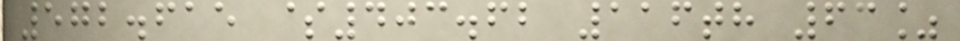572.615 $403.62 116th 63%
